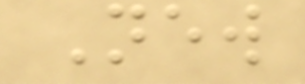New
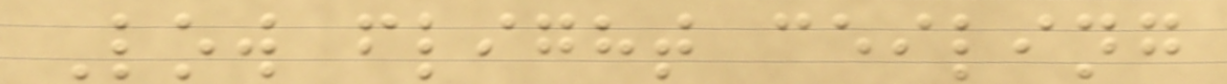Low flight ceiling
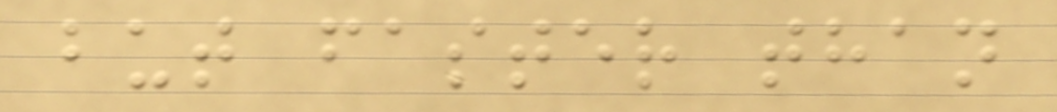but faster than
